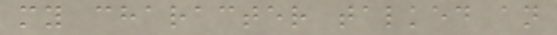my character talked an
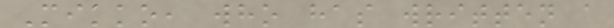Mikko, who has written a
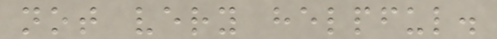not very helpful.
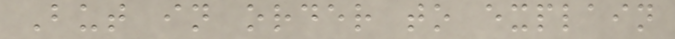But in order to explain
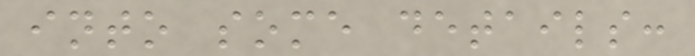into some details:
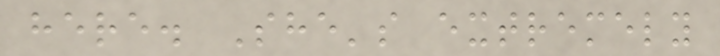here. She's extremely
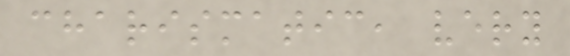charismatic, very
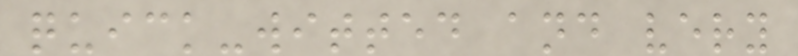quick-witted and very
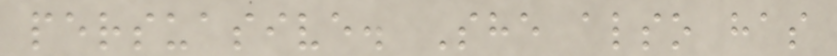persuasive. She also has
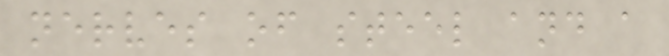nerves of steel and a
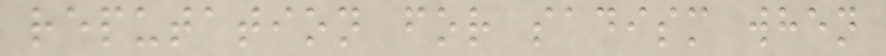reputation for sadism when
